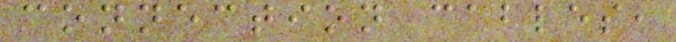connection cables,
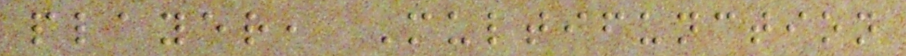player, Multifunction
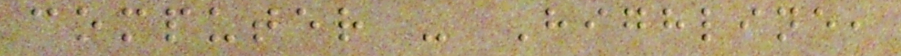computer - Highline,
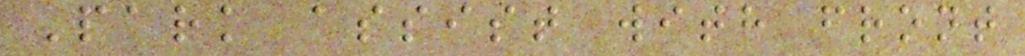Park assist with front
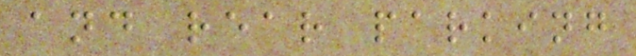and rear parking
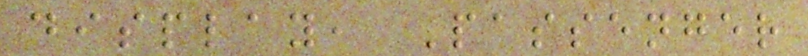display, Passenger
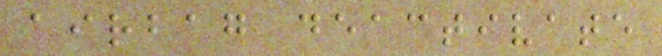airbag deactivate
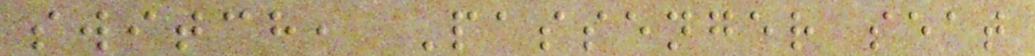switch, Passenger seat
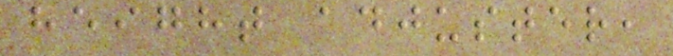height adjuster,
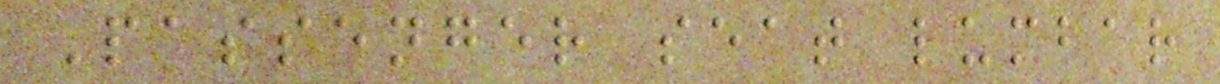Passenger seat lumbar
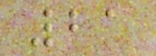21
